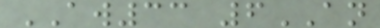AW33 6AN
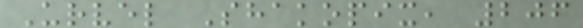Urvel Shakopix, 206
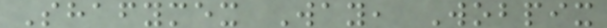Shafymex Way, Wobpix
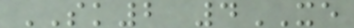SK2 4XE
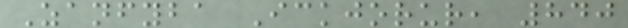Zanfyba Ickjorur, 840
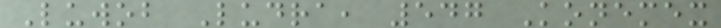Luwob Ludra, 547 Konemex
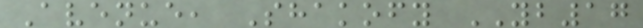Avenue, Shakofy YB17
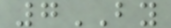7BY
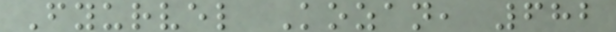Fyurvel Kozan, 682
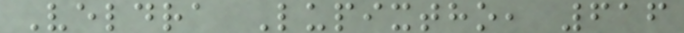Veldra Lupixtho, 616
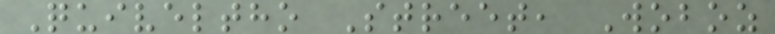Quiveltho Street, Woboz
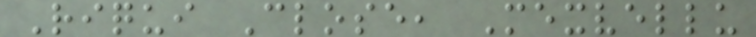Riqui Close, Mexvellu
